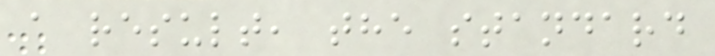a result, the standard
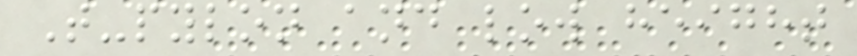T-pylon and low height
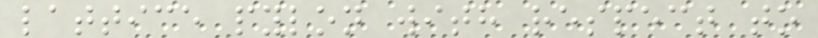lattice pylon with respect to
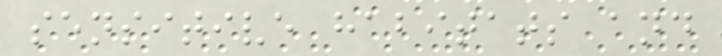sensitive habitats and
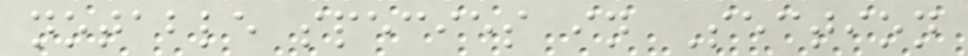notable species in Section
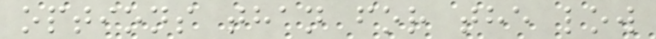options than for the low
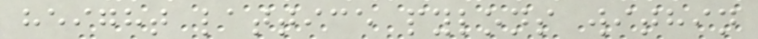height lattice pylons within
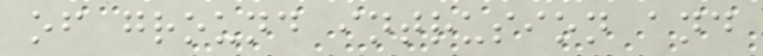of ground intrusion and
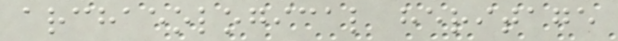archaeological heritage
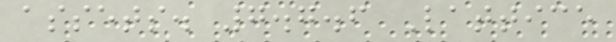assets. 7.7.6 Lattice
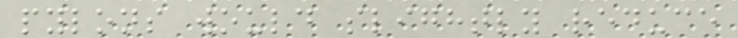pylons would slightly reduce
